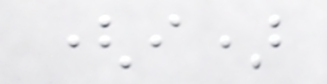(i)
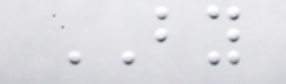BY
